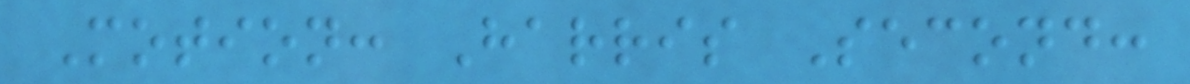Motion: Harris Second:
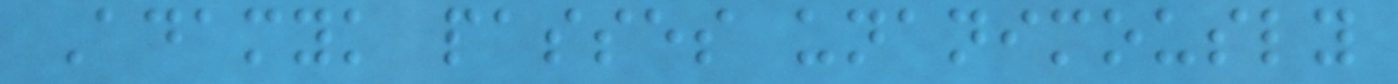Adamyk passes unanimously
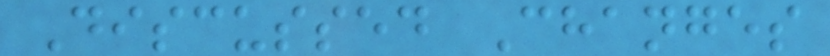Discussed Changes
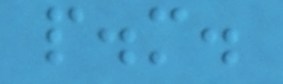p.m.
